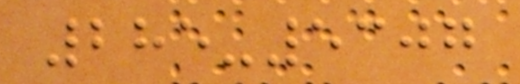285-5307
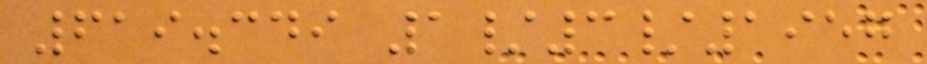619.349 1/3/1957
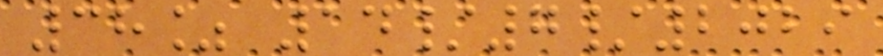38% 14/7/2029
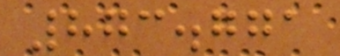873.771
